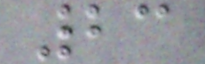23
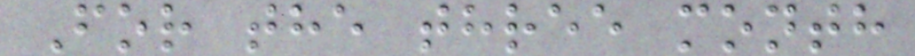For the three month
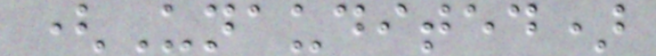(Unaudited)
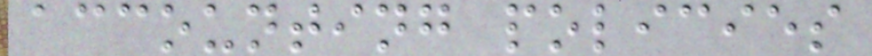accounting policies
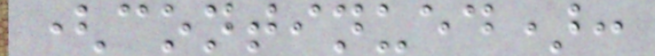(continued):
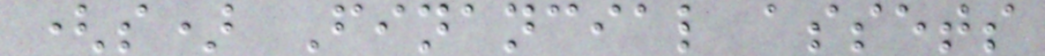(s) Financial assets
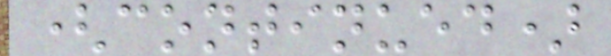(continued)
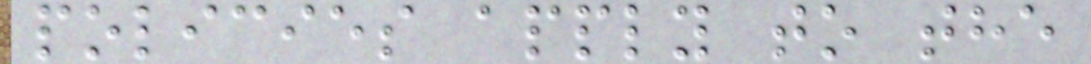policies apply to the
